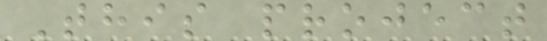This project
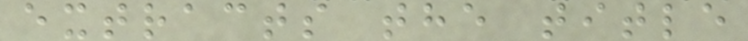extracts the title
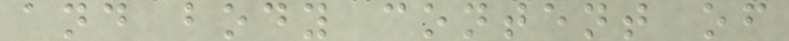and body content of
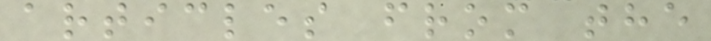articles from the
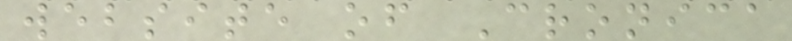website of Cronica
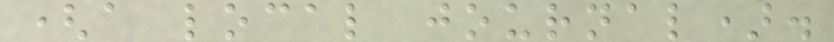(a local journal).
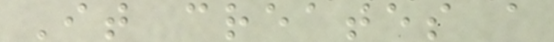It creates a
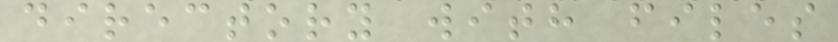directory with files
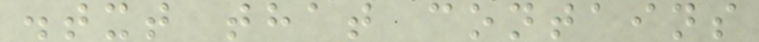.txt that contains
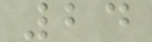24
